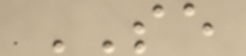SE
